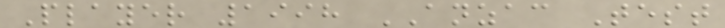Player 1998 ANZAC Test
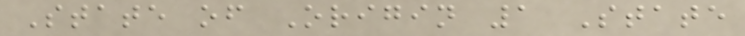State of Origin 1 State
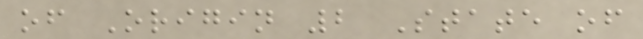of Origin 2 State of
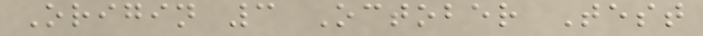Origin 3 October Test
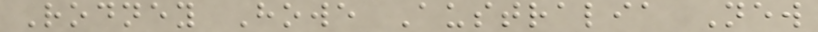Rodney Howe Australia New
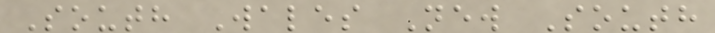South Wales New South
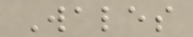Wales
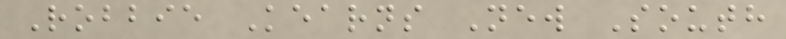Robbie Kearns New South
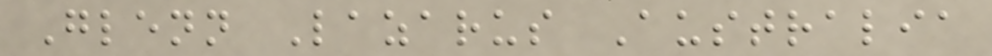Glenn Lazarus Australia
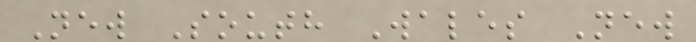New South Wales New
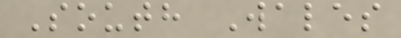South Wales
